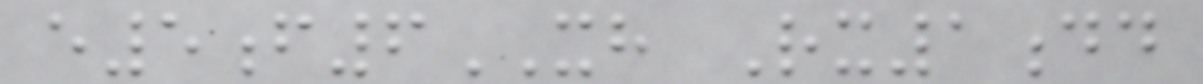e5f6XH Rx1dd
